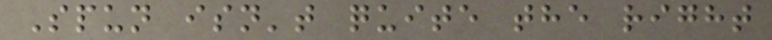Spun isn't quite the right
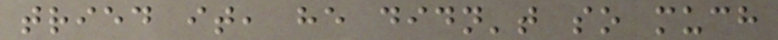tried it, he didn't so much
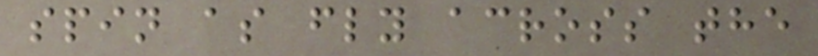spin as fly across the
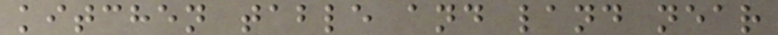kitchen table and land near
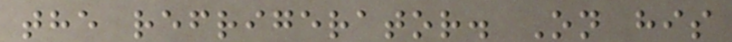the refrigerator. On his
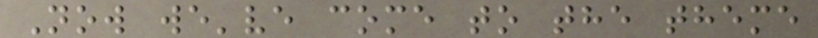Now we've come to the theme
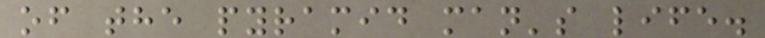of the pyramid man's life.
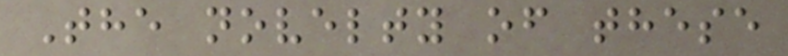The novelty of these
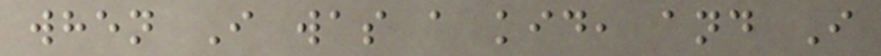when I was a kid, and I
